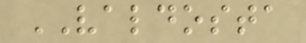VALDOSTA
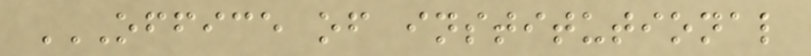OFFICE OF INSTITUTIONAL
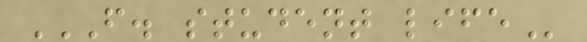F. STUDENT LIFE
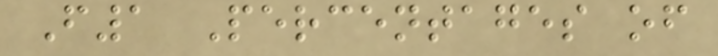F1 Percentages of
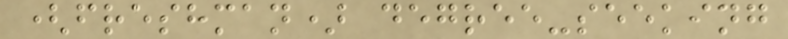(freshman) degree-seeking
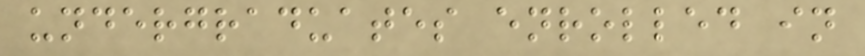undergraduates enrolled in
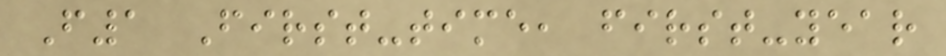F1 First-time, first-year
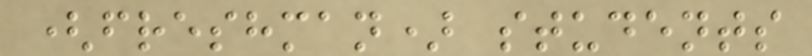(freshman) students
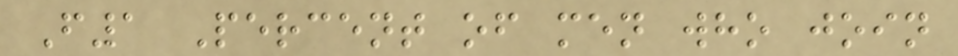F1 Percent of men who join
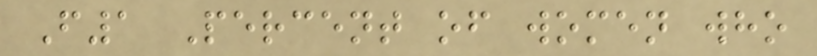F1 Percent of women who
